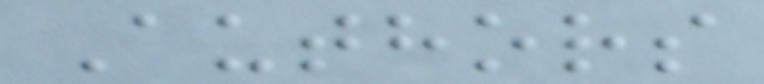Authors
